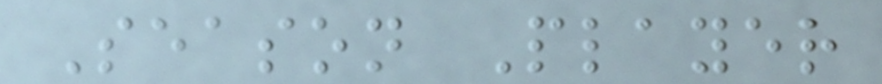Season Player
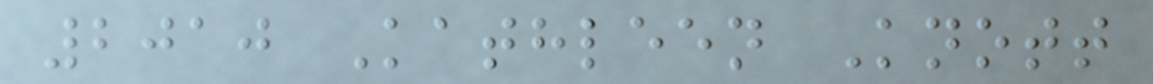2010 Kathleen Knott
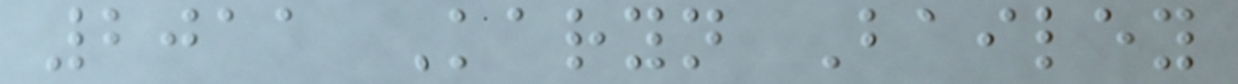2011 Karyn Bailey
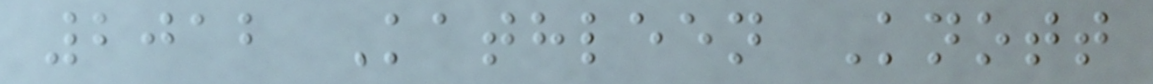2012 Kathleen Knott
